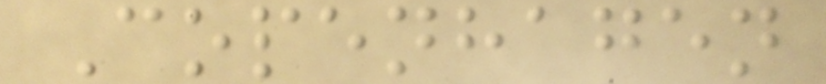Copenhagen
